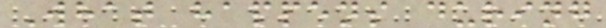What happens during
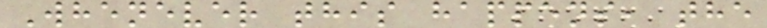Whenever this happens, the
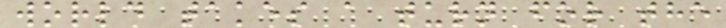world takes a turn for the
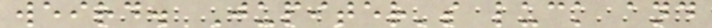weird. Jupiter's luck and
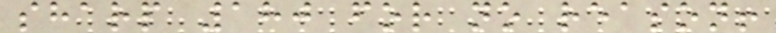sharp 180 for no reason!
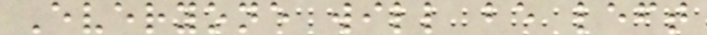Everyone will be left
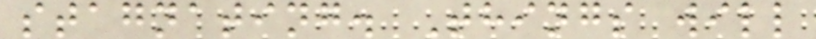stagnating. Things will
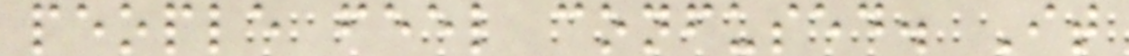people feel confused. It
